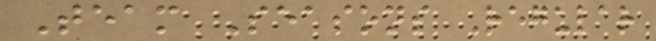Team Seasons Regular
